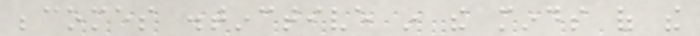becomes distinctive in the minds of the
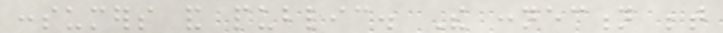consumers and public. The connection between
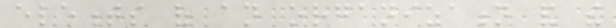elements of an organization and the
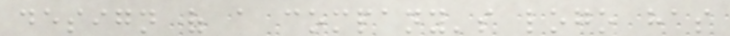design of a company's logo has
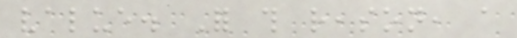value. For this reason, a
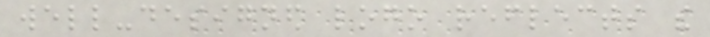well-designed logo reflects the
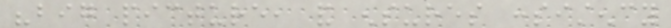"big picture, and ensures consistency
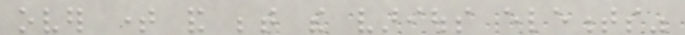over time and between the various elements"
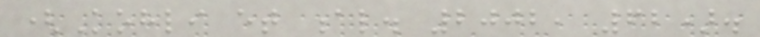(Kohli et al. 2002, 62).
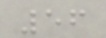56
